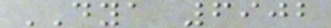DYA 6902
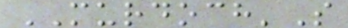MURDOCH'S
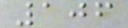106
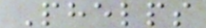Phelps
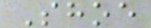Shoe
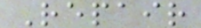Repair
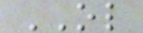OL
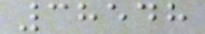38548
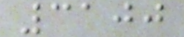3100
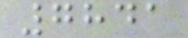7841
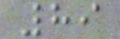89
